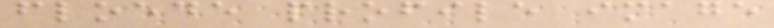floede profile image
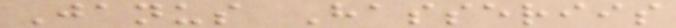Janus Hasseriis
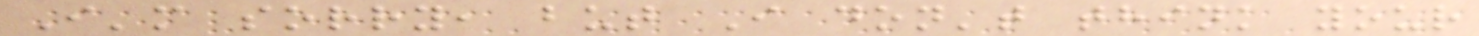I'm sorry, but I don't think your
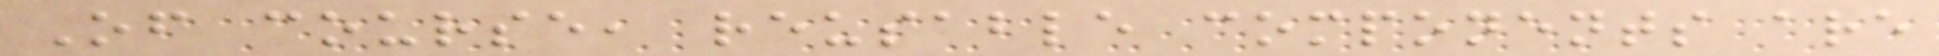Of course, reusable components are
